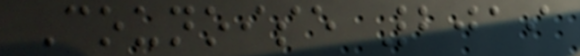Counoise 2019
